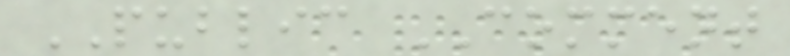PUBLIC COMMENT
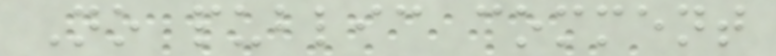No public comment
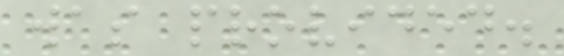was provided.
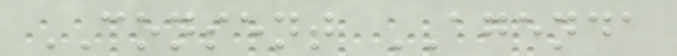CONSENT AGENDA
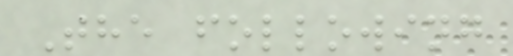The following
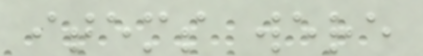items were
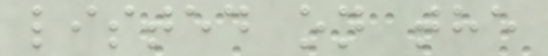listed on the
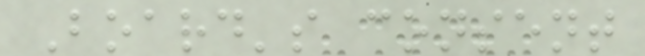Board's consent
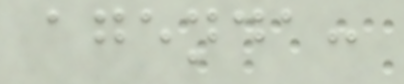agenda:
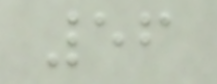56
